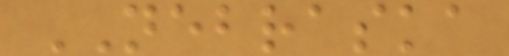NEBRASKA
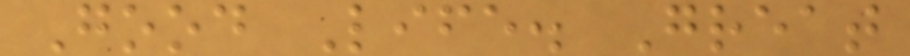Good Life. Great
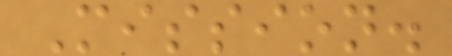Mission.
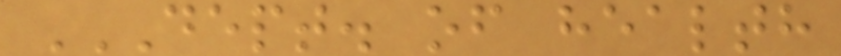DEPT. OF HEALTH
